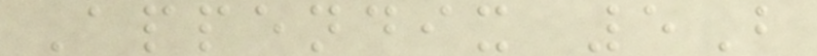Appendix 5B
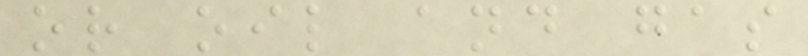or oil and gas
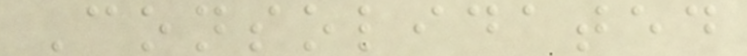Consolidated
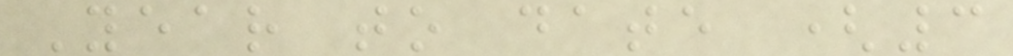Year to date (3
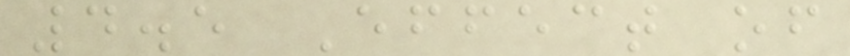4.5 Effect of
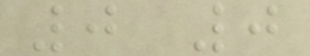0 0
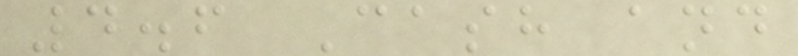4.6 Cash and
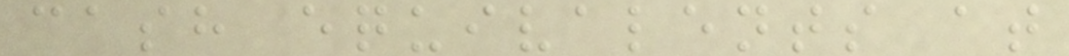cash equivalents at
